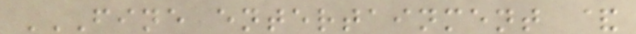FINE ENTERTAINMENT &
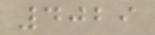4029
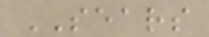SEARS
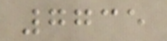7735
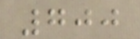700
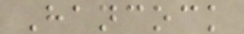Hancock
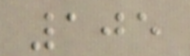105
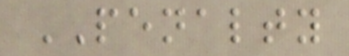PENALTY
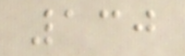130
